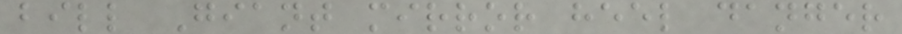bill Giant mirror heel danger
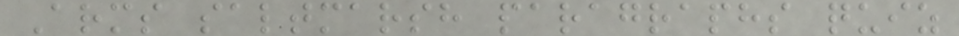Arms saltmarsh paragraphs quiz
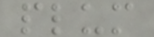plum
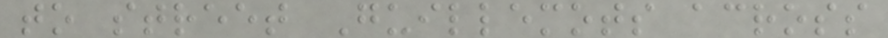to street Guillemots across
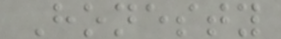Honesty
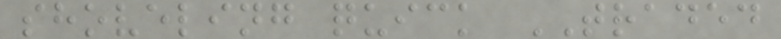shoveling quick TRADED
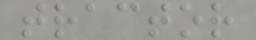tractor
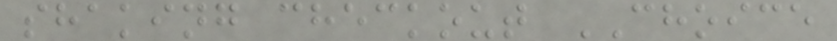shaking checkout CHOICE
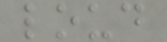loud
